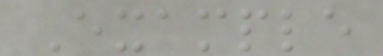Example
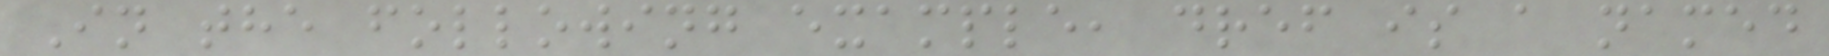In the following example, dref is a named
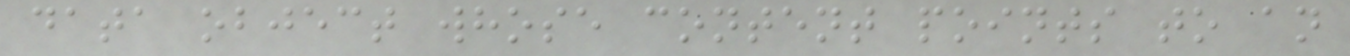data object whose content points to an
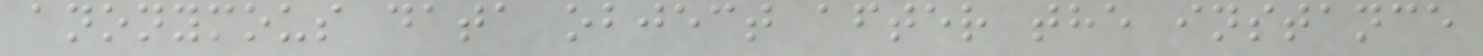anonymous data object after the instance
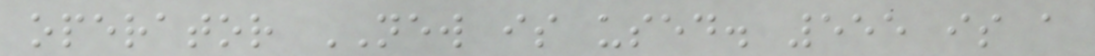operator NEW is used. 555 is a
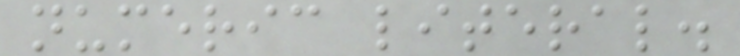numeric literal.
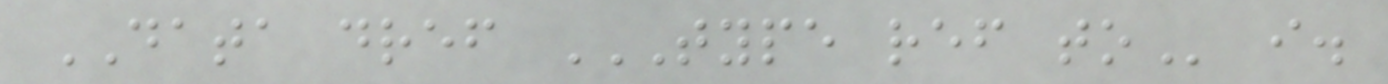DATA dref TYPE REF TO i.
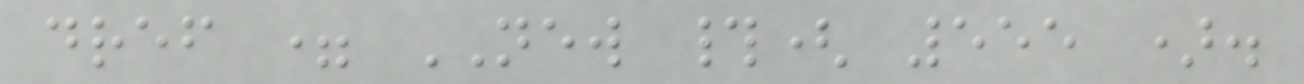dref = NEW #( 555 ).
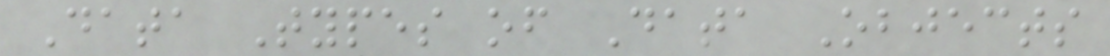Data Types of Data Objects
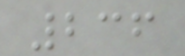236
